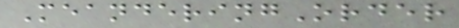MeanderingOrder
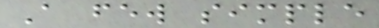A few simple
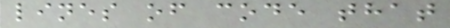lines of code that
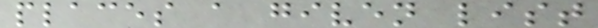places a given list
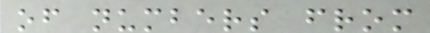of numbers from
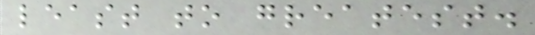least to greatest.
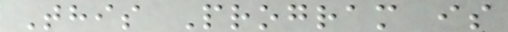This Program is
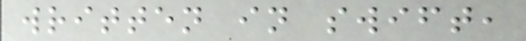written in swift,
